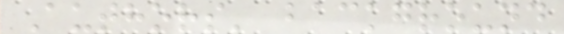Authors' background
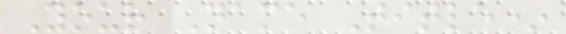Your Name Title*
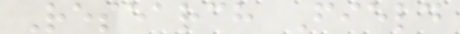Research Field
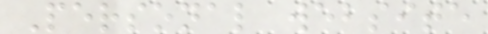Personal website
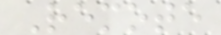Remote
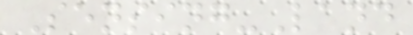Sensing-Land
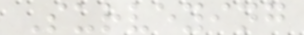Surveying
